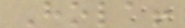Hola!
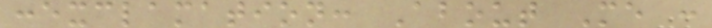:exclamation: About Me :
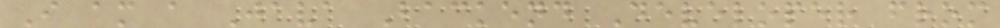I am a Java Backend Developer from
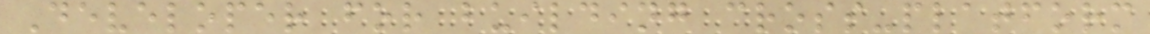Developer for building cross-platform
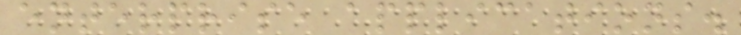enterprise applications.
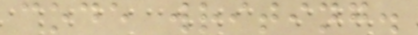code writing.
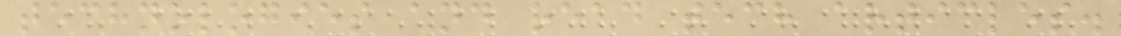technologies and read tech articles.
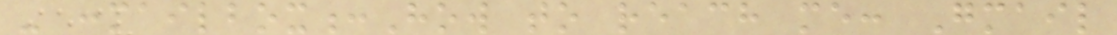- :mailbox:How to reach me: Gmail
